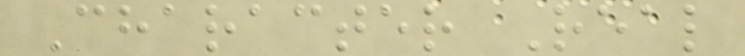Character Real
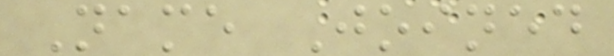Name Joined
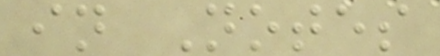in Notes
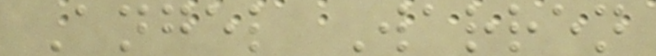Angel Warren
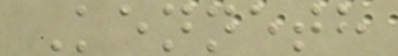Kenneth
